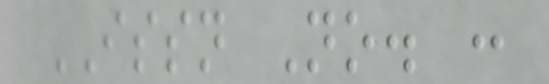ISSN No. :
